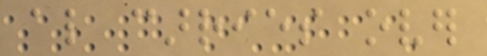also carries over
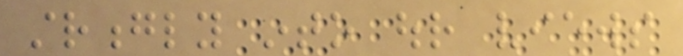strongly into our views
